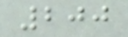200
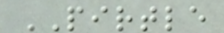PIRTLE
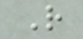R
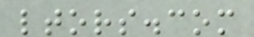ltors.com
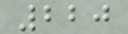220
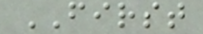FIRST
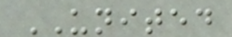UNITED
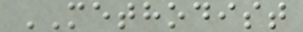METHODIST
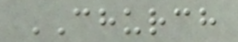CHURCH
